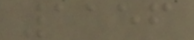1156
